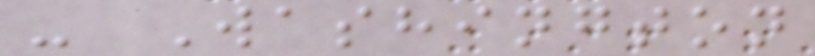- Washington
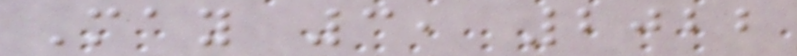May 3, 2022
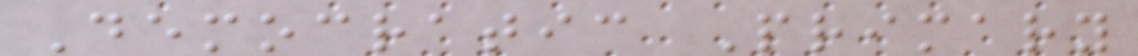Democratic Primary
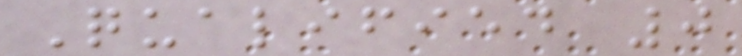Qualified 0
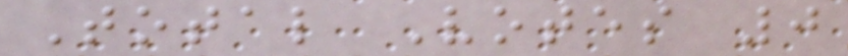Total Votes 0
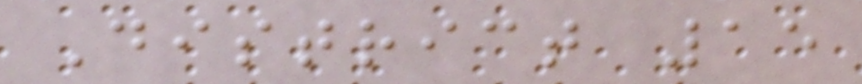District 15
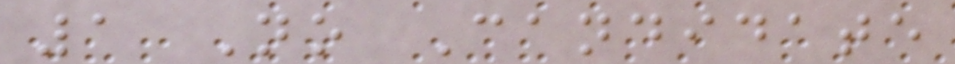1 No Candidate
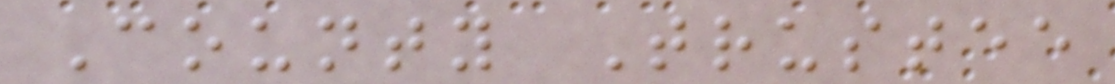County Trustee
